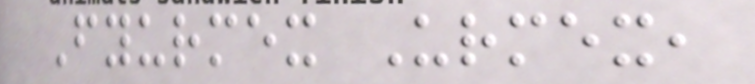Fyurmex Urmex,
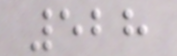528
